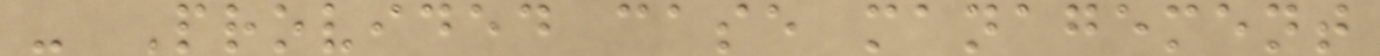- Provided case management
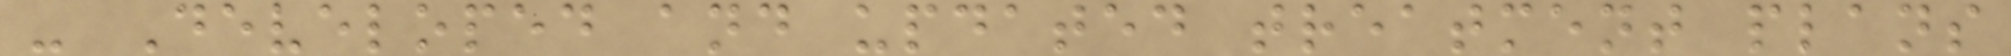- Developed and updated treatment plans
